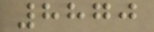8870
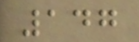147
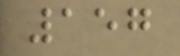157
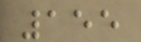155
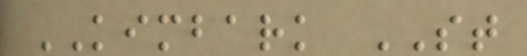KIMBARK ST
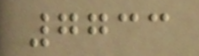7733
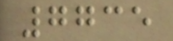7735
